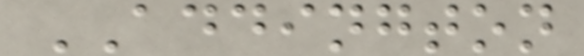ADDINGTON
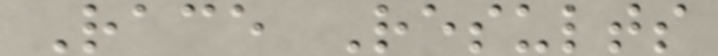Race Results
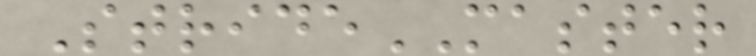StrideMASTER
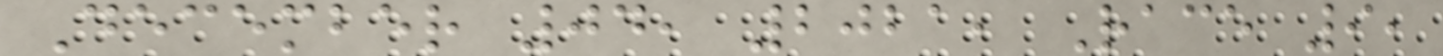December 04, 2021, Race 9,
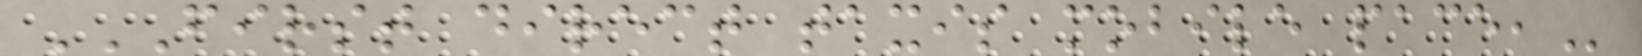FIRST DIRECT TAXIS MOBILE PACE,
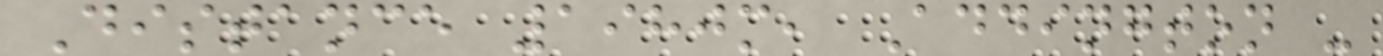Distance 1980m, Addington -
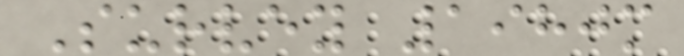Survey 1980m
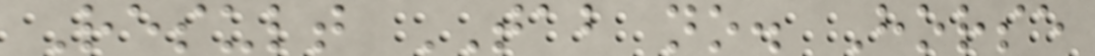Result TAB no. Horse
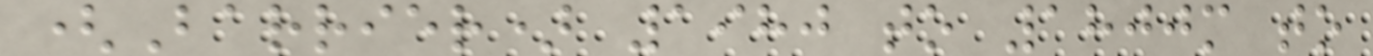(Barrier) 1980 to 1800m to
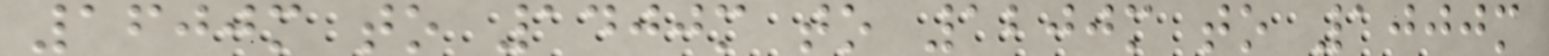1600m to 1400m to 1200m to 1000m
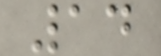14
